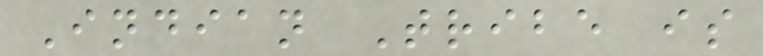Indian Tribe is
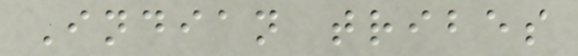Indian tribes
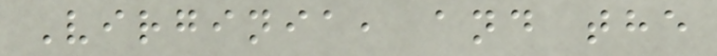Virginia, and the
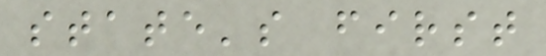state's first
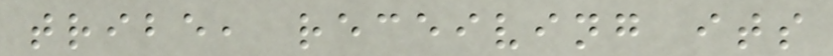tribe, receiving its
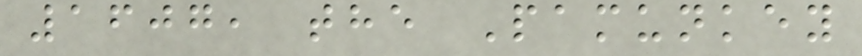1607, the Pamunkey
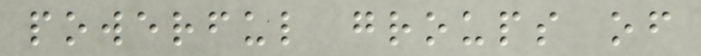powerful groups of
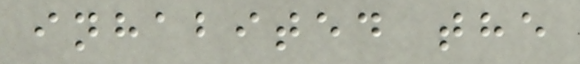inhabited the
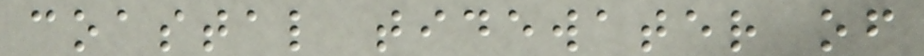coastal tidewater of
